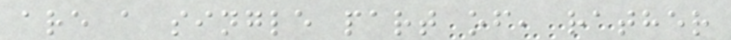are a single part of, rather
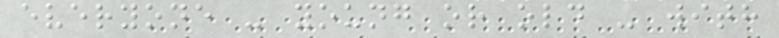everyone - young or old - with
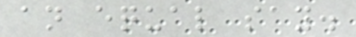an equal say.
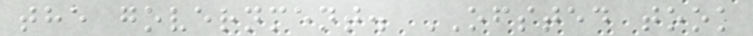the government. OFSTED took
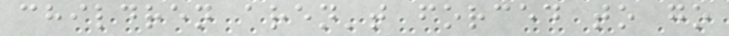children aren't forced to go
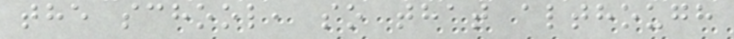the school, so that although
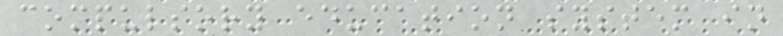compulsory education system in
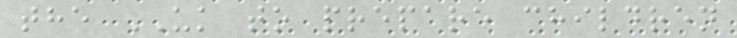the UK to prepare children
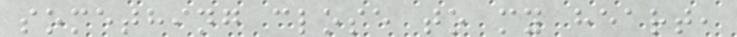something close to my heart,
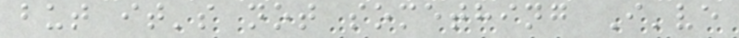but it's not something I've
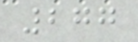277
